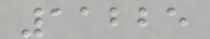11225
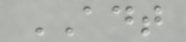ADT
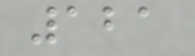121
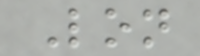Lon
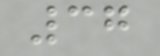37
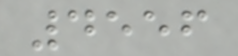4556
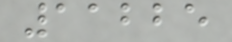11225
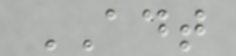ADT
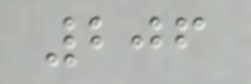206
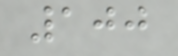100
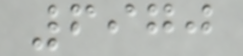6970
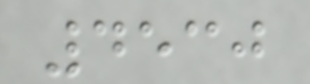4530
